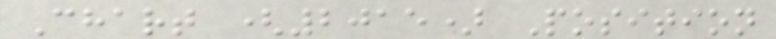Chart (2015) Position
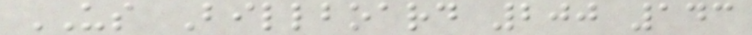US Billboard 200 143
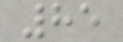85
